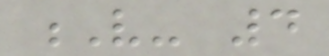V- 4
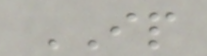IP
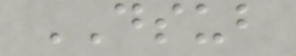DSUB
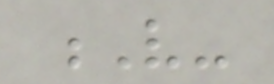V-
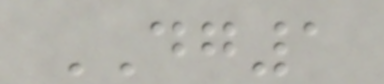DG1
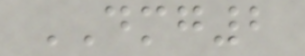DMG2
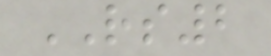RS2
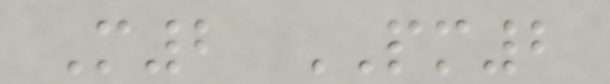M2 PM2
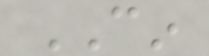CIN
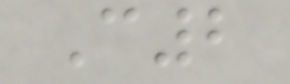C2
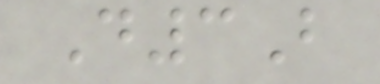D3B
